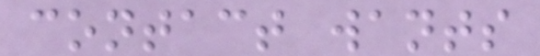contact wants
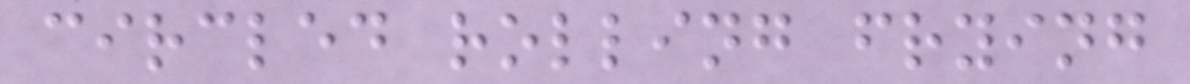circled rolling frying
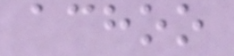achoo
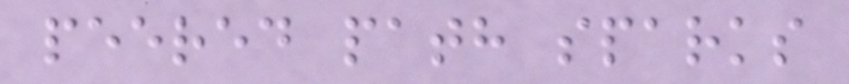peered path sparks
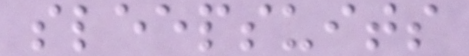sleepsuits
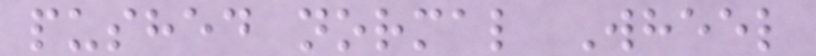pushed normal Wheel
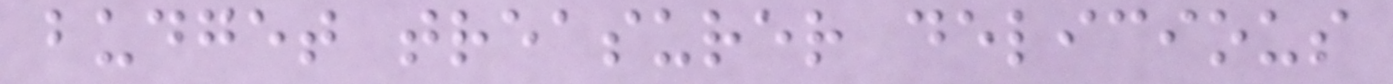budget treasurer delicious
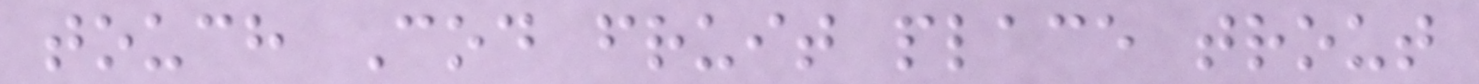touch Cod fruit place trout
